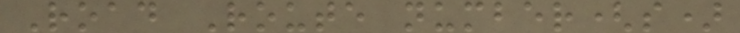Road Route number(s)
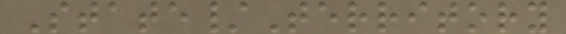State/Territory
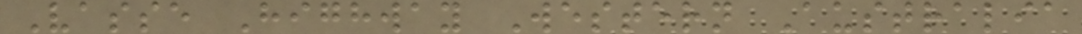Vasse Highway Western Australia
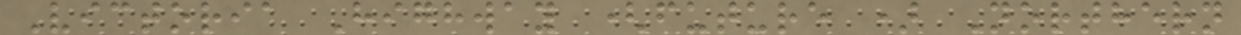Victoria Highway (future ) Northern
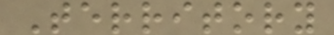Territory
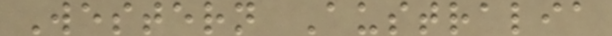Western Australia
